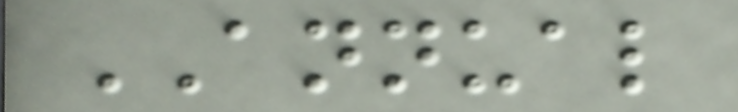ANNUAL
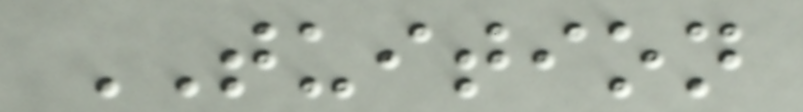TUITION
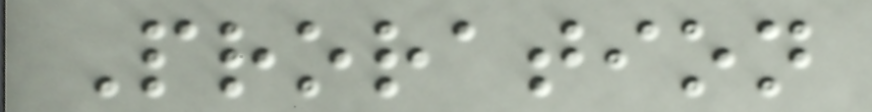Proration
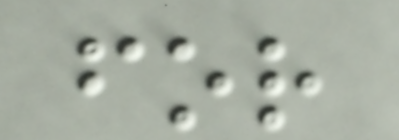for
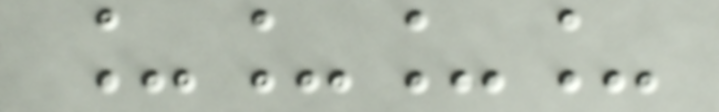____
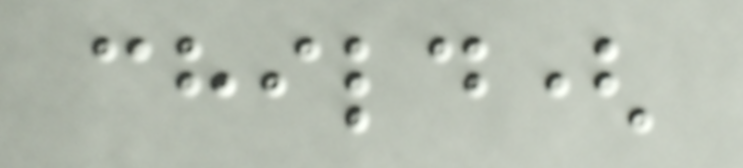child(
